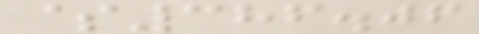$386.06
